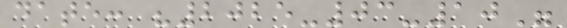date: "2025-03-10"
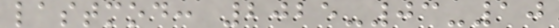lastmod: 2025-03-10
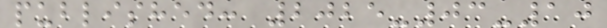published: 2025-03-10
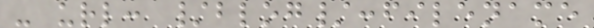- url: /blog/:filename
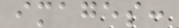images:
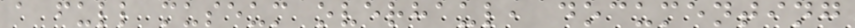a full museum overhaul, documenting
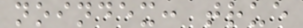noindex: true
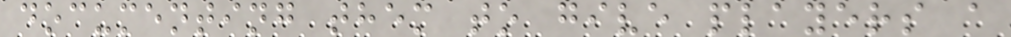documenting them to give players a
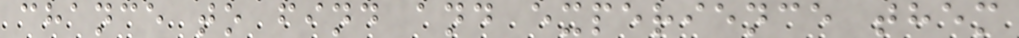chance to find and experience them
